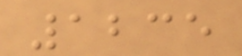1235
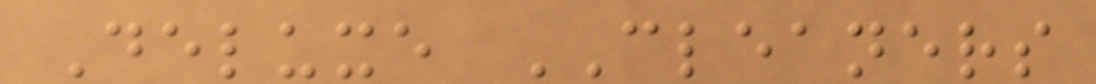Deluxe CLEANERS
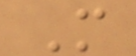M
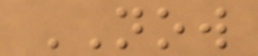NOW
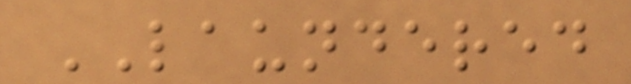LAUNDERED
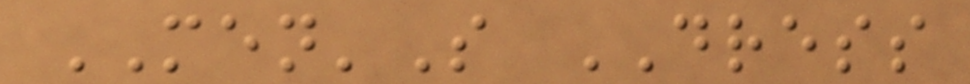MEN'S DRESS
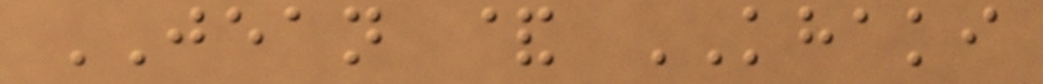JEAN & KHAKI
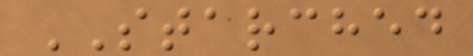STARCHED
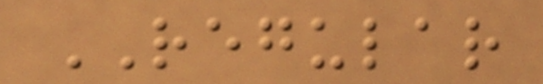REGULAR
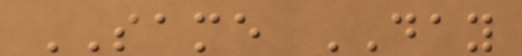SAME DAY
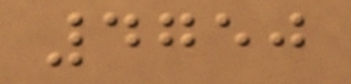4750
